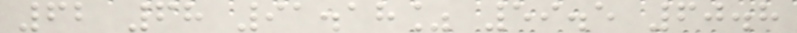62 68 91.18% 59.5 60.8
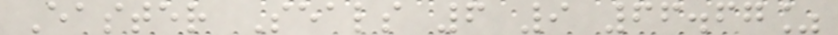Easter Seals 6 9 66.67%
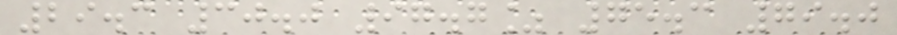29.3 30.0 97.7% 75.3 79.0
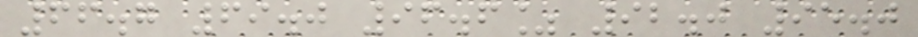66.7 69.0 96.6% 92.0 95.0
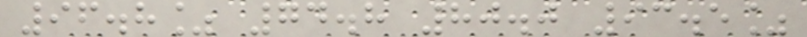96.8% 74.8 80.0 93.5%
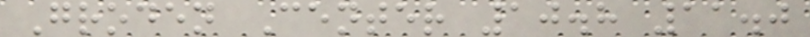Groden Center 10.8 11.0
